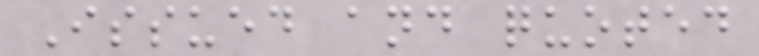Issued and quoted
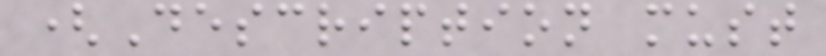(Description must
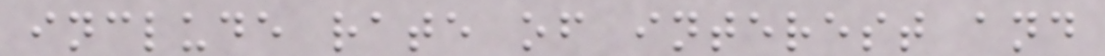include rate of interest and
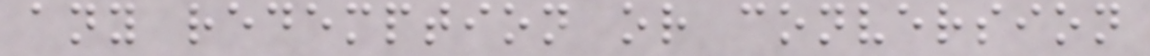any redemption or conversion
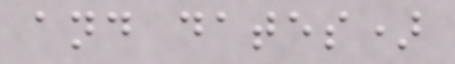and dates)
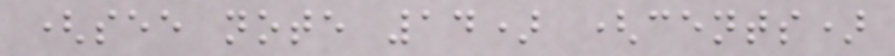(see note 14) (cents)
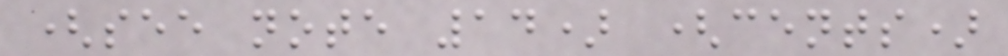(see note 14) (cents)
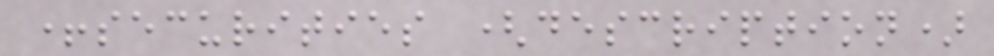+securities (description)
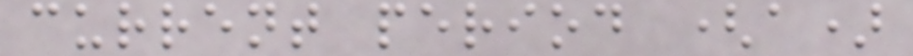current period (a)
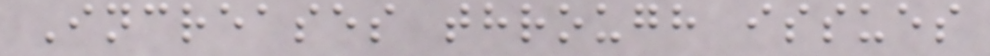Increases through issues
